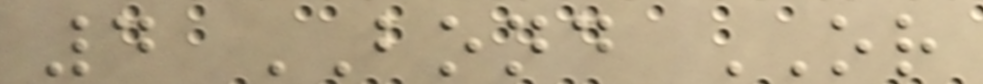4 BOND OR
